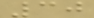30
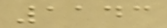1143
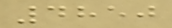4850
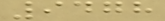9478
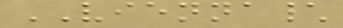VIENNA\
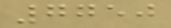7750
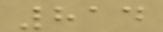814
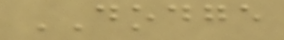DODGE
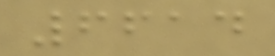6614
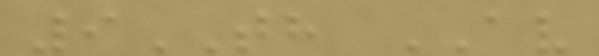9TH AV
